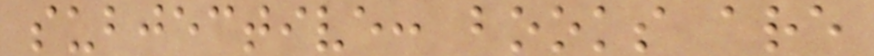subjective: books are
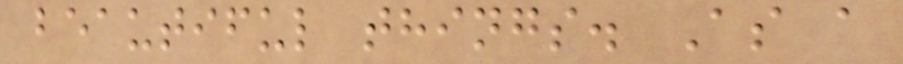beautiful things. As a
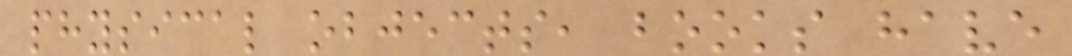physical objects, books have
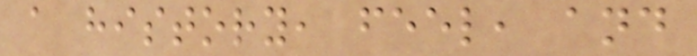a history, feel, and
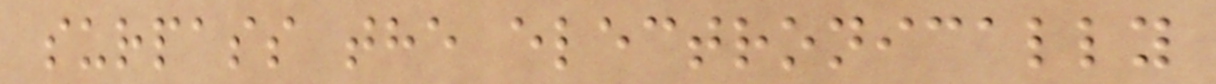surpass the electronically
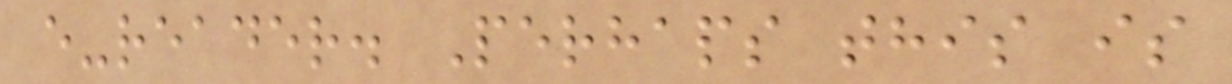e-reader. Perhaps this is
